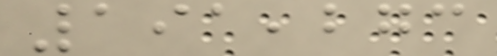191,273
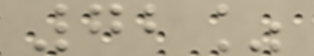72%
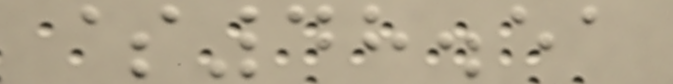$48.51
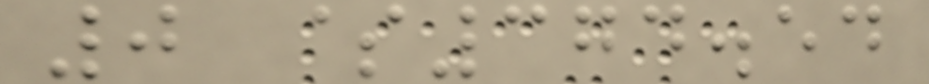0 $374.54
